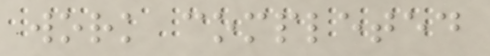work completed
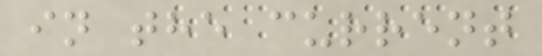in the current
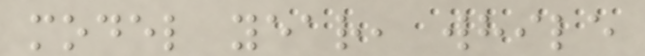model year, while
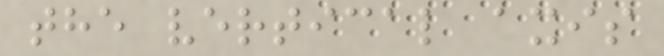the vertical axis
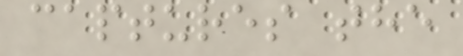captures the
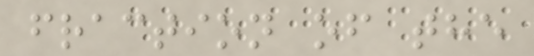fraction of the
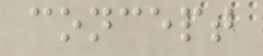concept
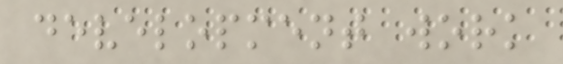development work
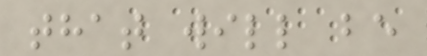that will be
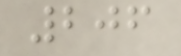206
